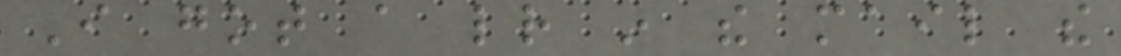I got a letter in the mail the
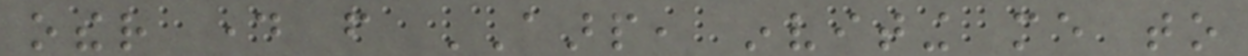other day from AARP, inviting me to
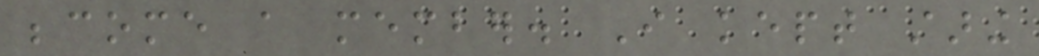become a member. I kept staring
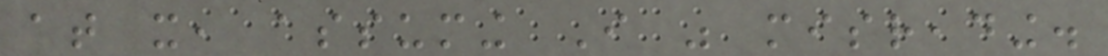at it, assuming I was misreading.
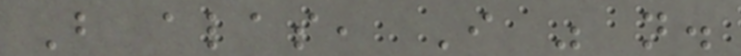But alas, I was not.
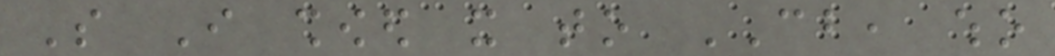So I showed it to CB, who
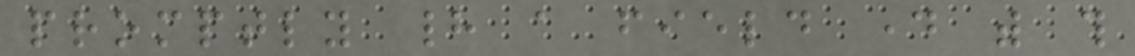promptly had a field day with this
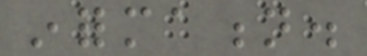information.
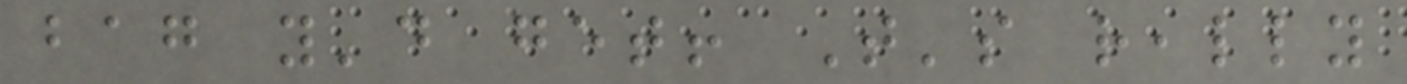bag you'd get! That's really
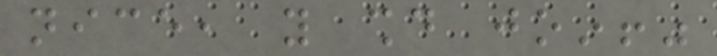nice, you should join!"
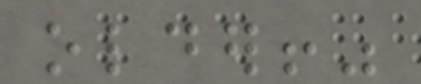older!"
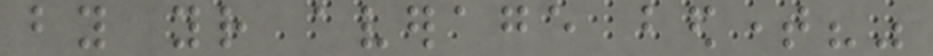by your average bedtime?"
